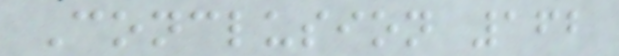Conclusion 162
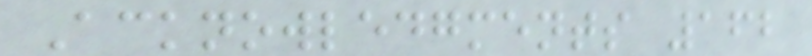Acknowledgments 162
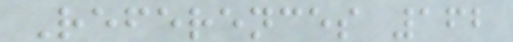References 162
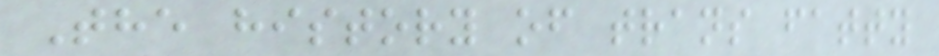The history of trans fatty
